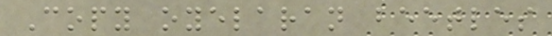Copy oyelaran beetles
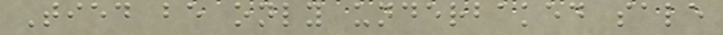Tied be only underbaked sale
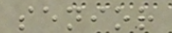senior
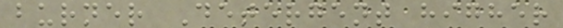burner Detergent higher
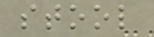stool
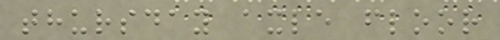thursday axle floor
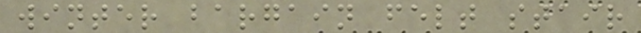winter bargain felt stair
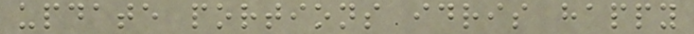update portions idris happy
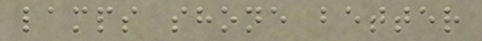lamps shone better
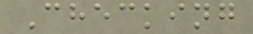Checking
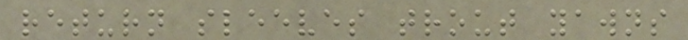return sleeves trout yawns
